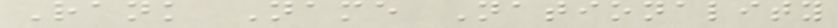Rank Name Nationality
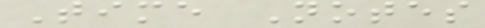Time Notes
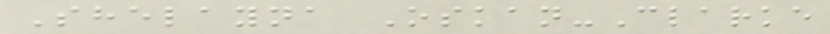Shelayna Oskan-Clarke
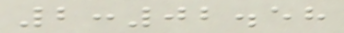2:02.58
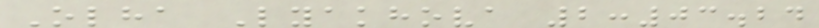Olha Lyakhova 2:03.24
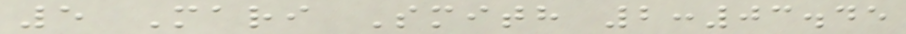5 Mari Smith 2:03.45
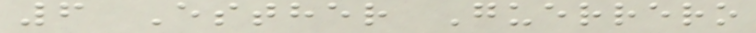6 Esther Guerrero
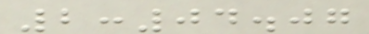2:04.07
